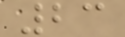23
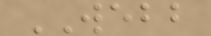WEBB
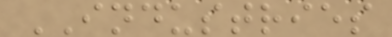INDUSTRIES
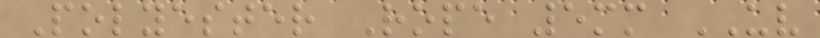Polyester Rope 5mm UV
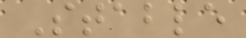Stable
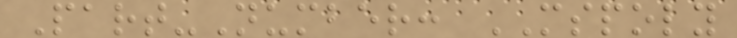Part-Number: MSPOLY
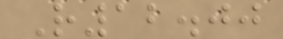R12.00
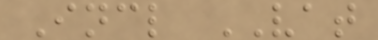Incl VAT
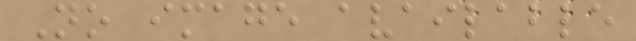No image available
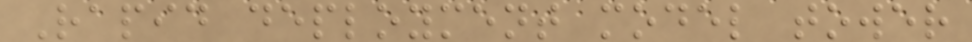Rapid deployment model tower
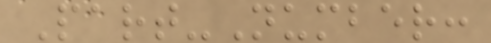Part-Number:
